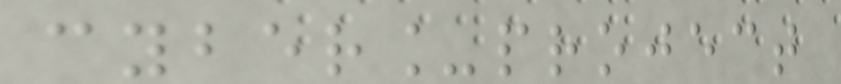cyber_project
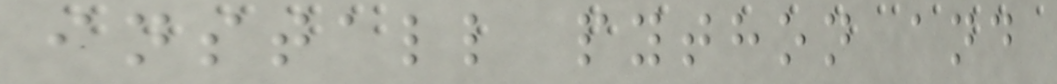install python and
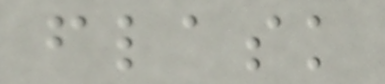flask
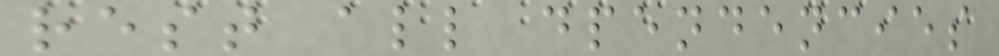rest all dpendencies
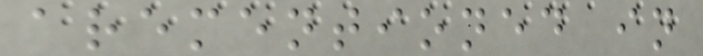arementioned in
